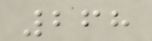268
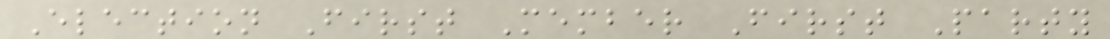Election First Member First Party
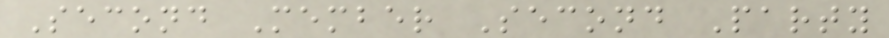Second Member Second Party
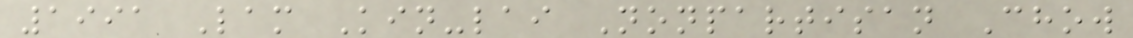1991 Lam Kin-lai Nonpartisan Chow
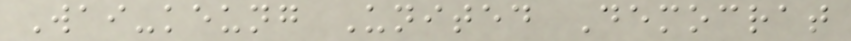Wai-keung United Democrat
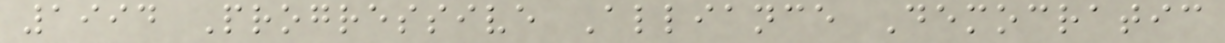1994 Progressive Alliance Democratic
